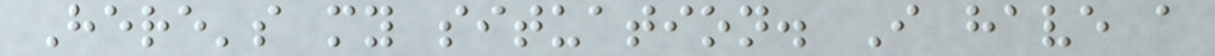Here's my situation. I have a
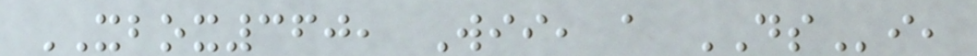XBOX360, Wii, a DSi,
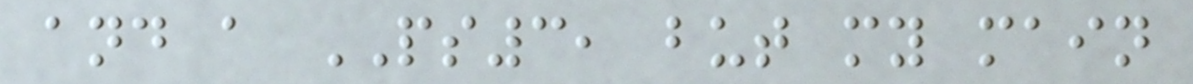and a PS3, but my main
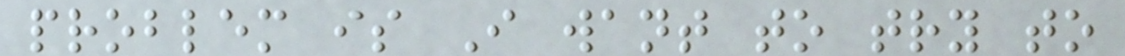problem is I want to try to
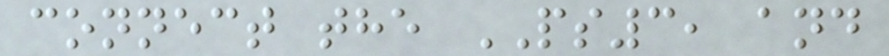connect the PS3, and
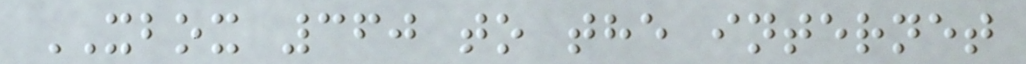XBOX 360 to the internet
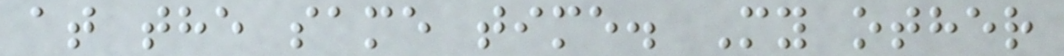at the same time. My other
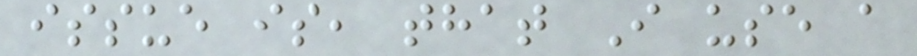issue is, that I use a
